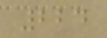224
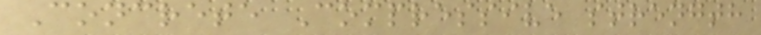Concrete Compressive strength
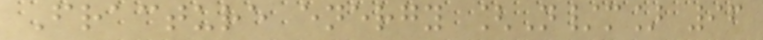Fracture energy [N/m] 96
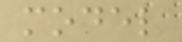model
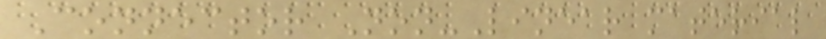Connector Non-Linear material
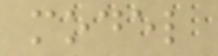model
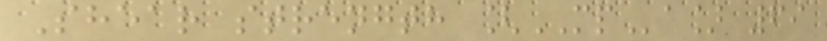Shear strength [MPa] 69
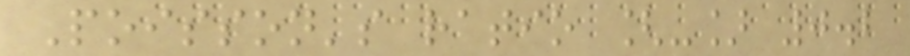Poisson's ratio [-] 0.2
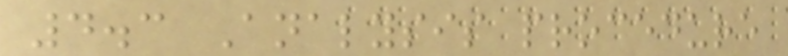4.3 Analysis procedure
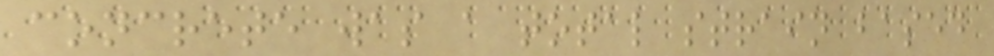concrete was a total strain based
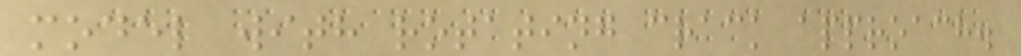model with rotating crack approach.
